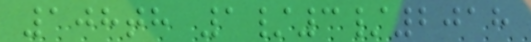108th 1/3/2018
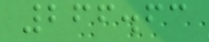266.63
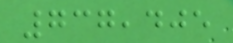737,405
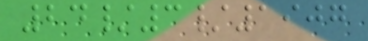24/3/1907
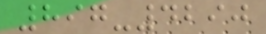897-4290
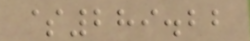$289.22
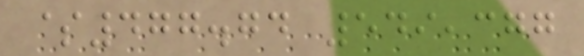$477.74 549,377
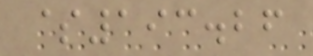$193.26
